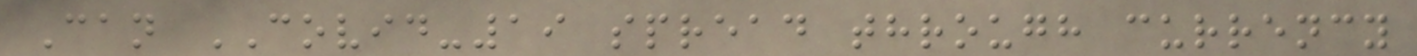Can COVID-19 spread through currency
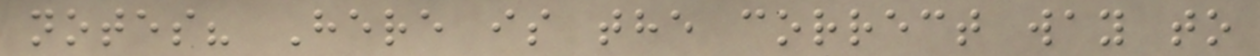notes? Here is the correct way to
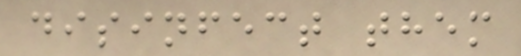disinfect them
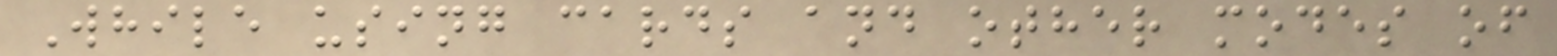While using cards and other modes of
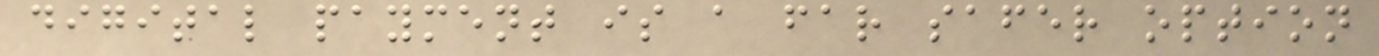digital payment is a far safer option
